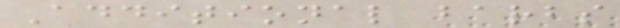Additional barbs
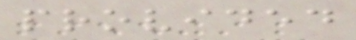provided
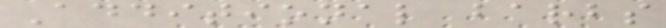Additional barbs
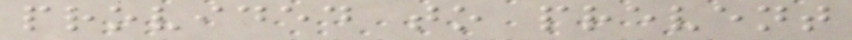provided to prevent
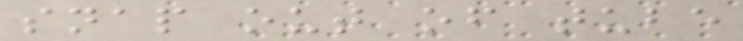snap out of tube
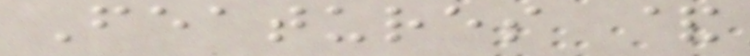Features &
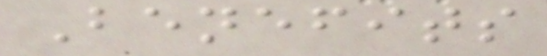Benefits
